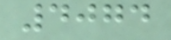4074
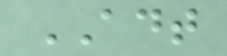ADT
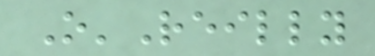O'Reilly
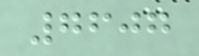7607
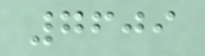7609
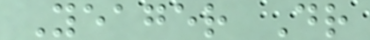Yeager Dr
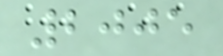2005
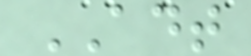ADT
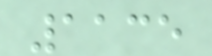1135
